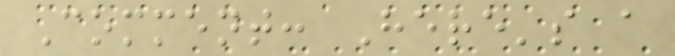Comment: Here's a
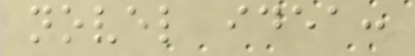novel idea:
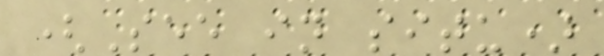(See in situ)
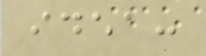idea:
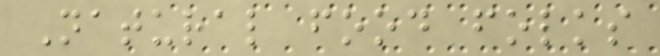Natural food folks
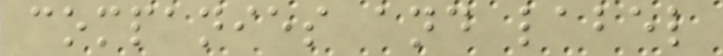companies and label
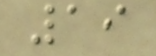19
